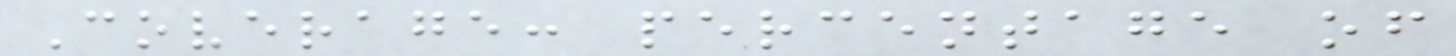Coverage: percentage of
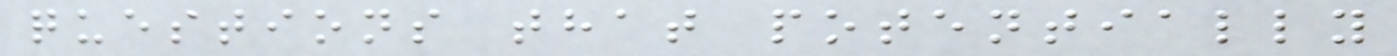questions that potentially
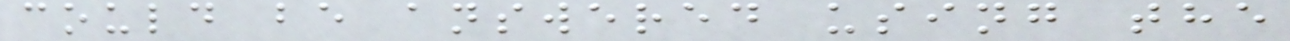could be answered using the
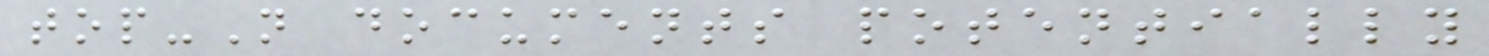top-N documents potentially
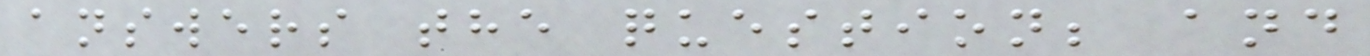answers the question; and
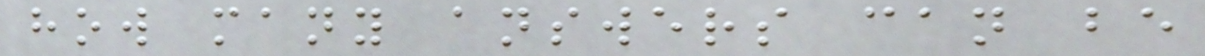how many answers can be
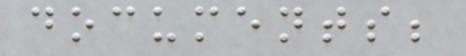documents;
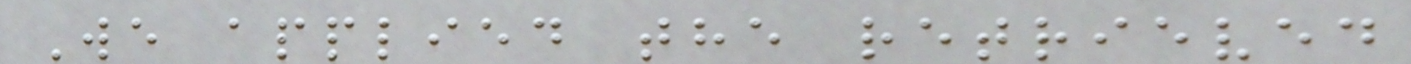We applied the retrieved
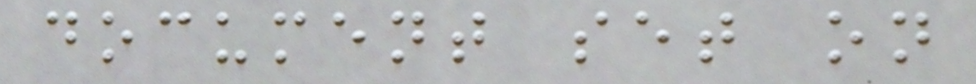document set on
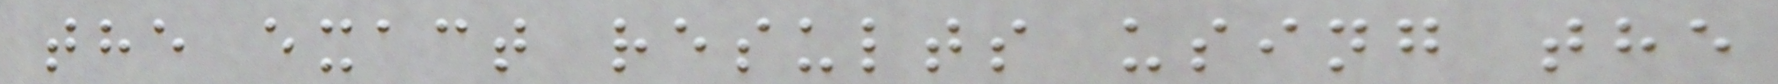the exact results using the
